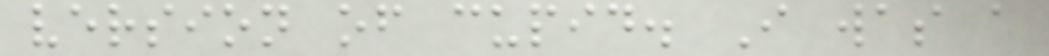version of cupid. I was a
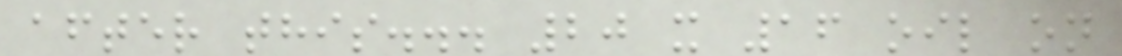after this... 20 x 16 oil on
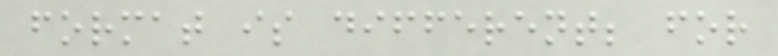format is different; for
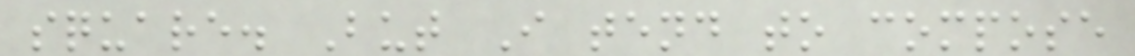square. But I tend to compose
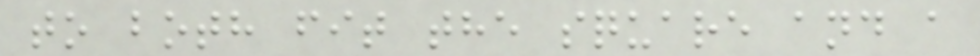to both fit the square and a
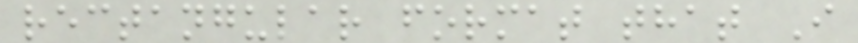rectangular format that I
